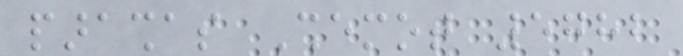parashas Shemot 5782
